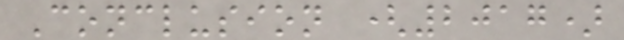Conclusion (2017)
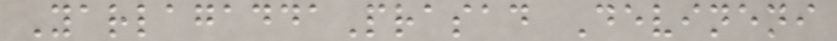YarlagaddaPrasad Devineni
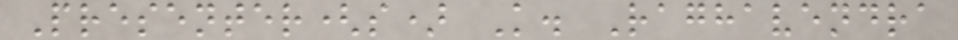Presenter(s) K. Raghavendra
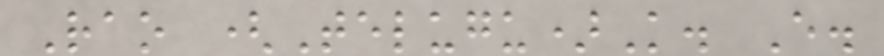Rao (Telugu)K. E.
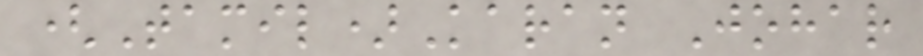(Tamil)Karan Johar
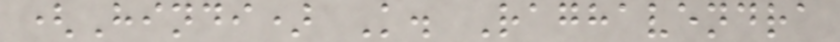(Hindi) K. Raghavendra
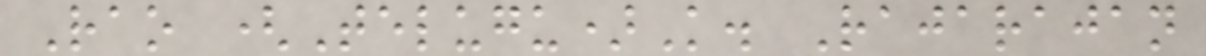Rao (Telugu)K. Rajarajan
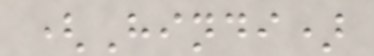(Hindi)
